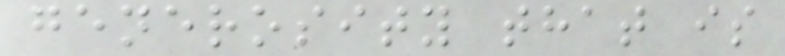generosity that is
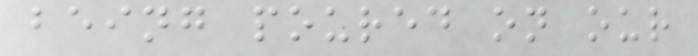being poured on our
